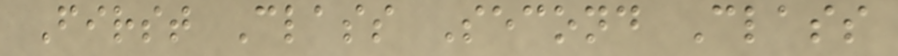First Class Second Class
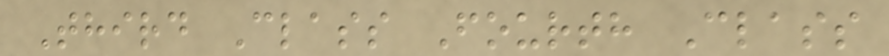Third Class Fourth Class
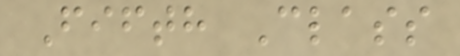Fifth Class
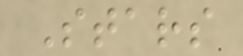Stars
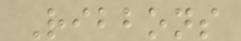Ribbons
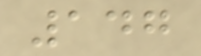147
